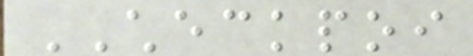CHECKPOI
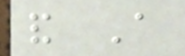and A
